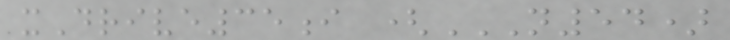xDrive35i (N54)
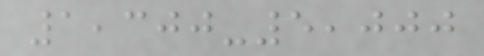1,300-5,000
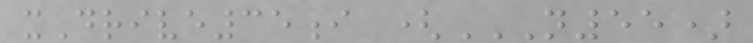xDrive35i (N55)
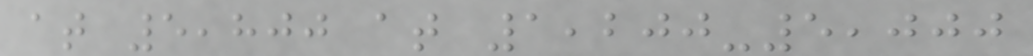at 5,800 at 1,200-5,000
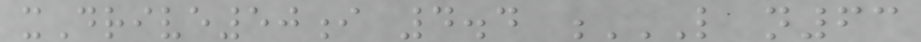xDrive50i 4.4 L N63
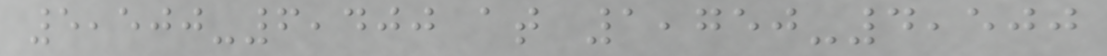5,500-6,400 at 1,750-4,500
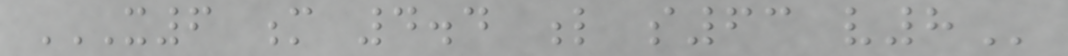X6 M 4.4 L S63 V8
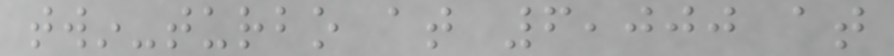twin-turbo at 6,000 at
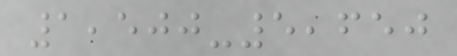1,500-5,650
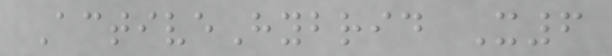ActiveHybrid X6
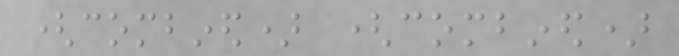(combined) (combined)
